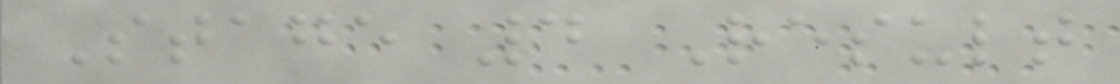Stage 4 Result
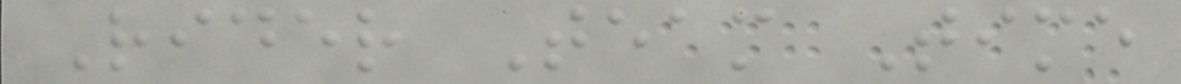Rider Team Time
